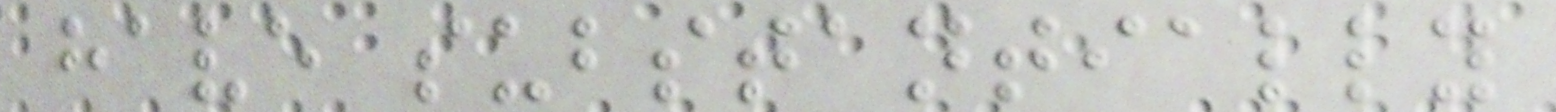have substantially
